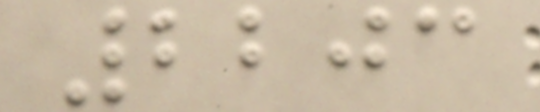2203
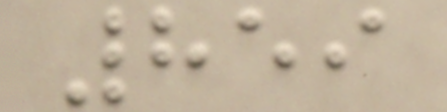859
